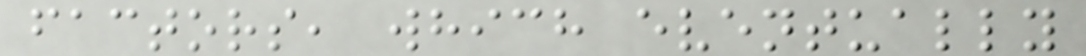factors, which eventually
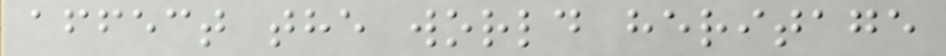affect the world heritage
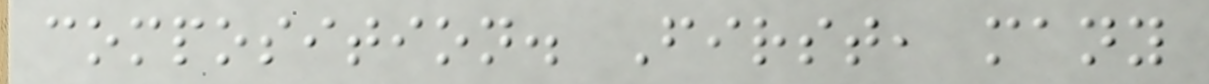composition. First, many
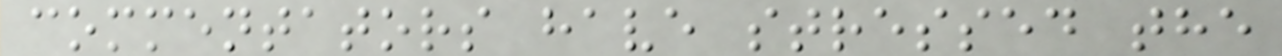commentators have stressed the
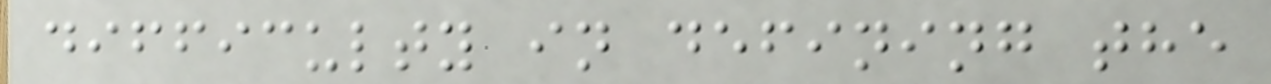difficulty in defining the
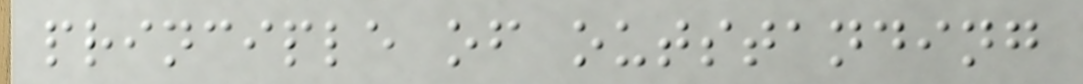principle of outstanding
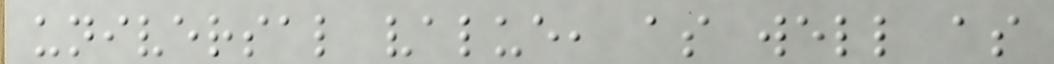universal value, as well as
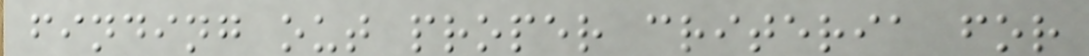finding out proper criteria for
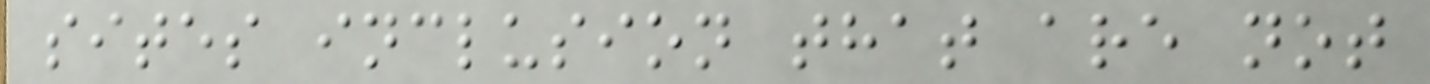sites inclusion that are not
